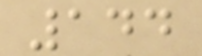144
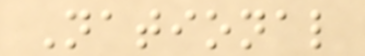National
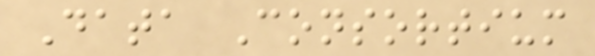Data Consortium
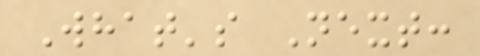What's Next:
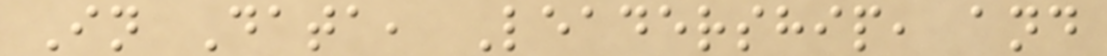In Data, Leadership, and
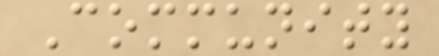Community
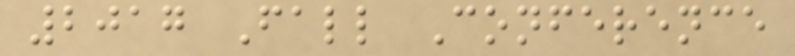2017 Fall Conference
